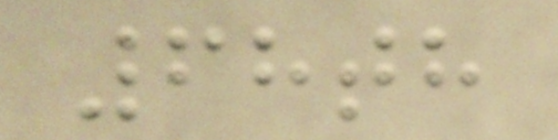68th
